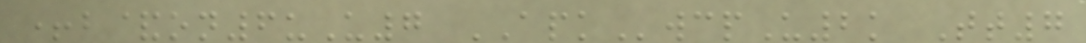+b&on6uU7 APKwcpU2k Tt7
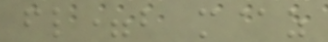fl=b m@z
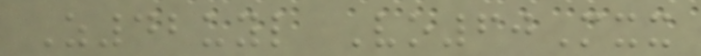Z42uyl Vo60Mxx
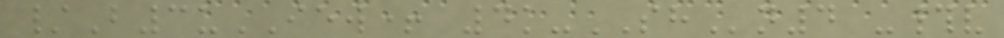/B3uIEW+ 4k-SHn4 -#v
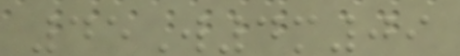45W4m09
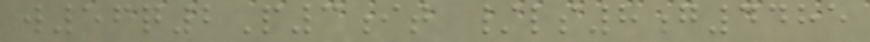w56q2P3it /ls8g4485
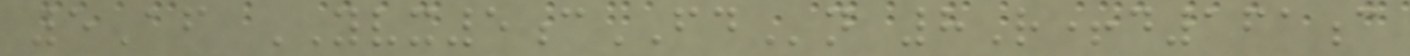5Af YVX5cFDn 8R+d161c
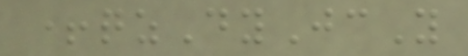+qzDyJcY
